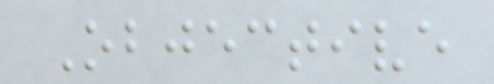Objective
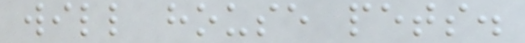will house pets.
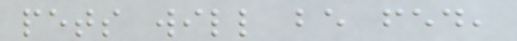pets will be fed,
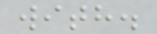with.
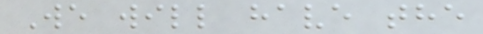We will have the
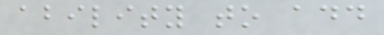ability to add
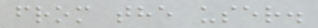from the user.
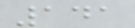141
